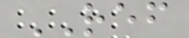REF
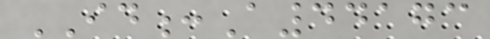ID:A44173
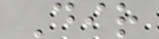Dir
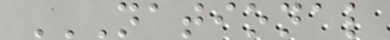NATIONAL
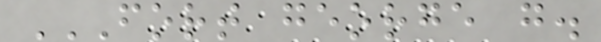FORT GEORGE G.
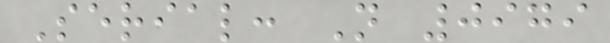Serial: N 0979
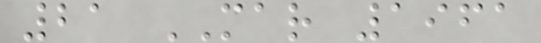21 MAR 1961
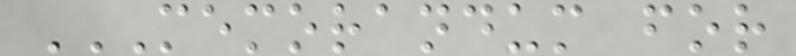MEMORANDUM FOR
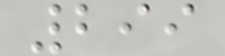299
